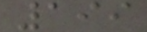199
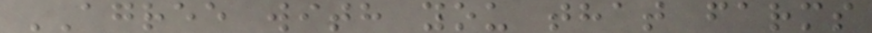AGREE with you that farms
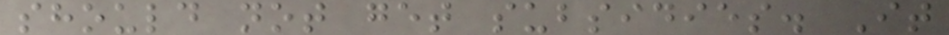should not get subsidies. It
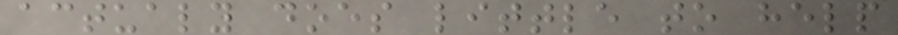actualy does little to help
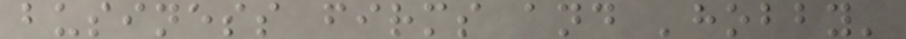business firms and 'hobby'
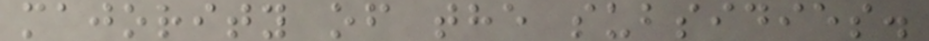majority of the subsidies.
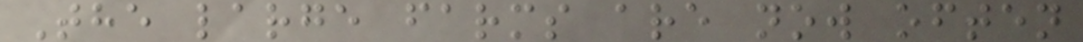The large farms are now often
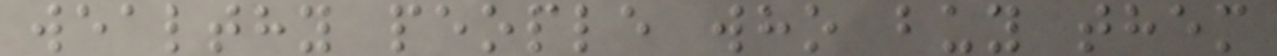wealthy people who buy them
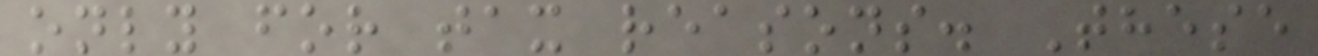only for tax reasons. These
